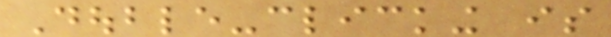Double-clicking is
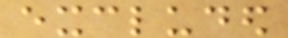excluded
